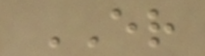ER
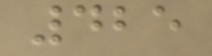425
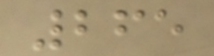265
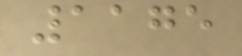1175
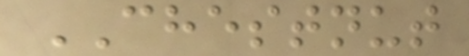CHESTNUT
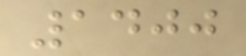1400
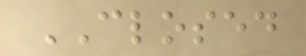CLOSED
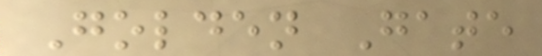Golden Gate
